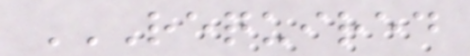REQUIRED
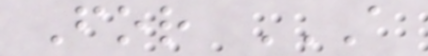For A
